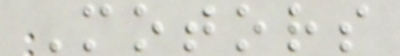Motors
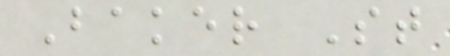Baker St
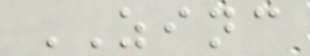ZINC
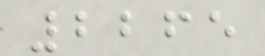2265
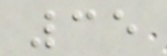35
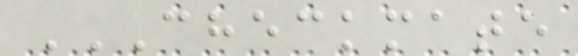CHECKMATE
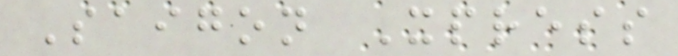Saigon Xpress
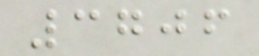3706
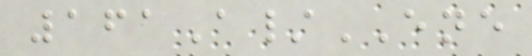161A/ENE
